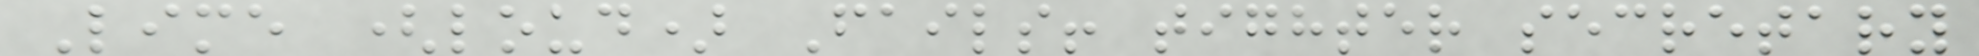Lime (loud) Fails! tighter secretary
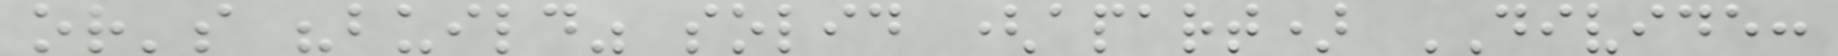or's "build" solid (apart) DIVIDE:
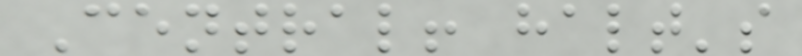Central! halt's
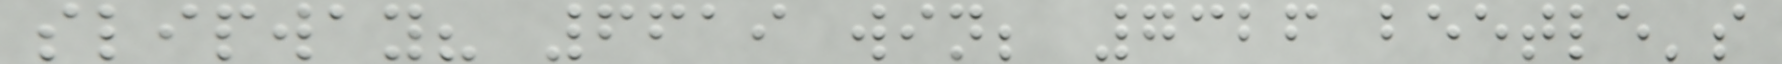slipway? 6619 win; 7326 beetle's
